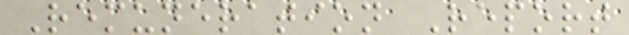Remuneration Report
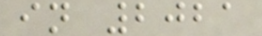in 2021
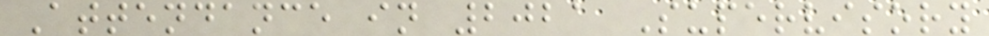Attendance in 2021 Supervisory
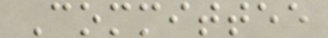Committee
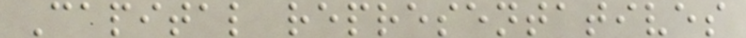Capital representatives
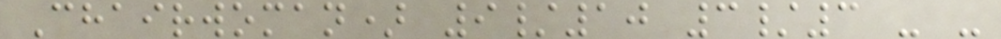Chairwoman) 9/10 3/3 - -
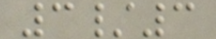3/3
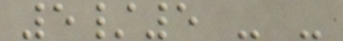5/5 - -
